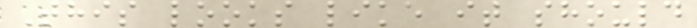This looks like it should
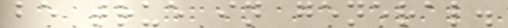be true in general.
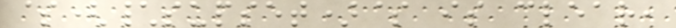$(\supset)$ is clear,
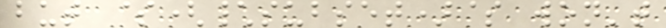but $(\subset)$ won't
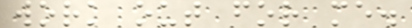work out for me.
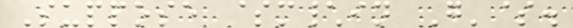Suppose $m\in G'$.
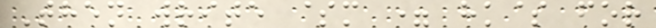Then write $m = hk$ for
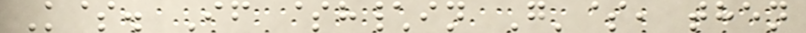K$. If $h\in G'$, then
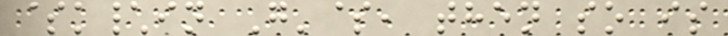$k\in G'$, then so is
